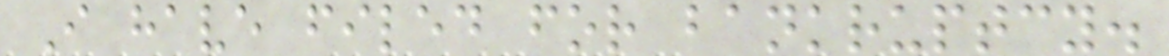I have filed for bankruptcy.
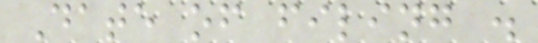Date of filing .
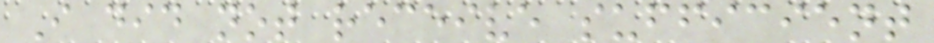I did not receive sufficient
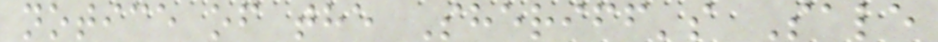notice of the Sheriff's Sale
